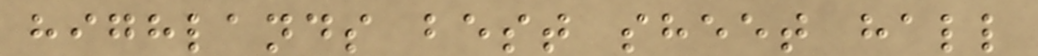highlands best sheet hall
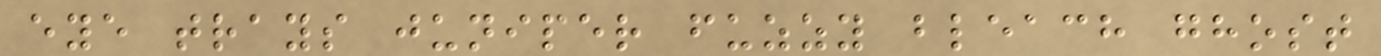eye trays juniper fuzzy bleach ghost
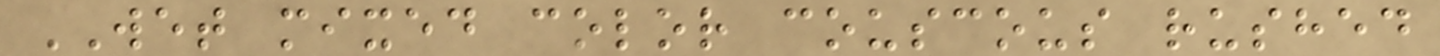WET mixed color couscous rushed
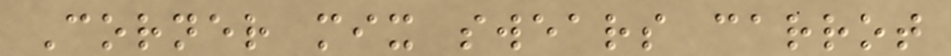Corner mix swears carrot
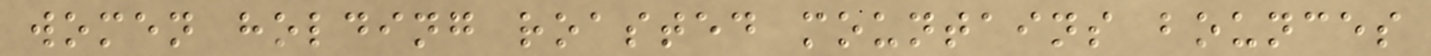women holding roasted mountains bounces
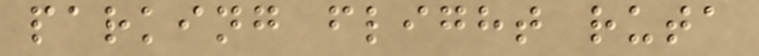parking flight ruta
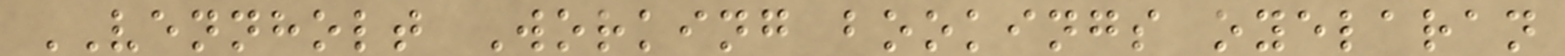VENNHOLT Working bookings oyelaran
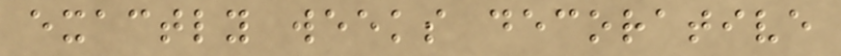exactly weeks decorative
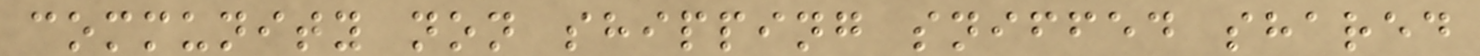community non shipping sniffed shared
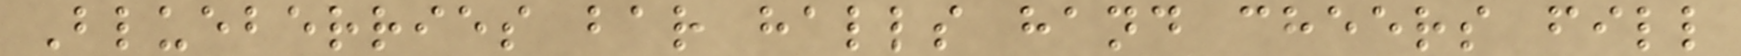Blueberries bar halls hand cheers fill
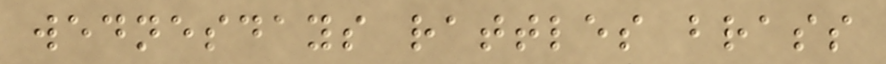wednesdays rattles brass
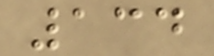134
